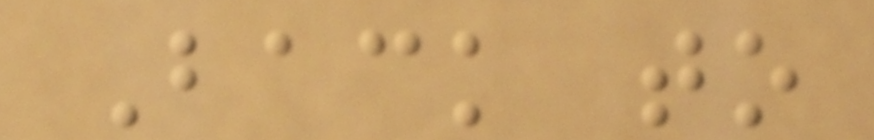Back to
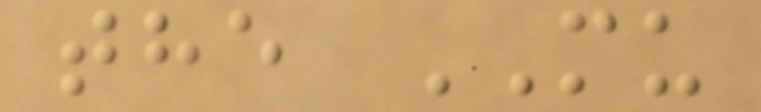the MU
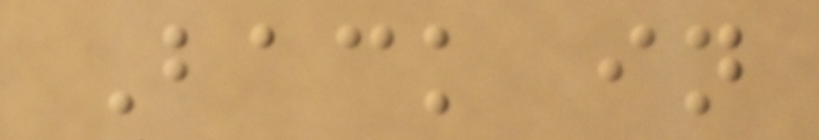Back in
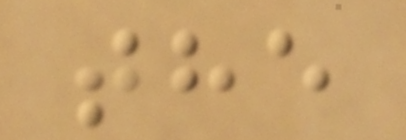the
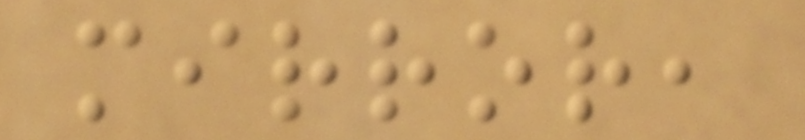mirror,
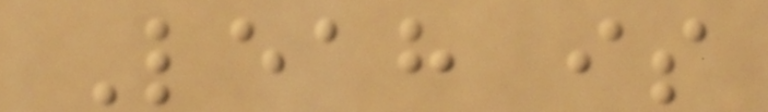Leah is
